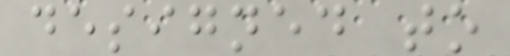designed to
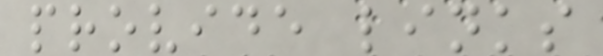provide links
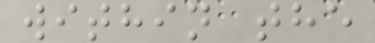within the
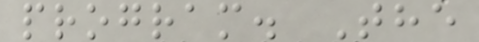program. The
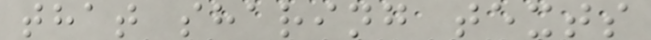that sharing texts
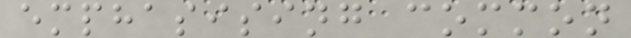emphasising common
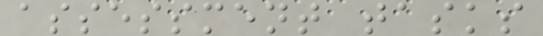assessment tasks
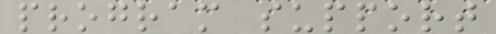program support
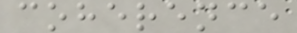coherence
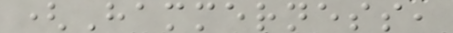(Hammerness,
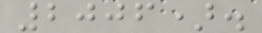2006).
